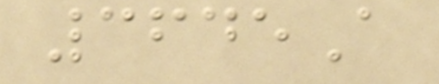3645A
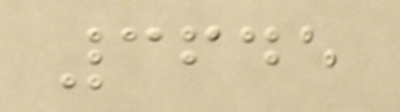3645
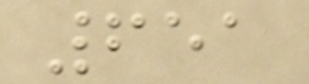651
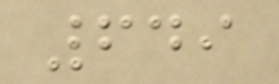649
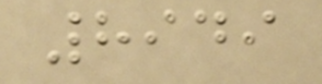8949
